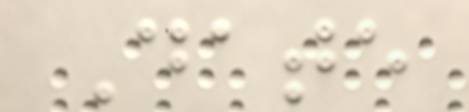Date
